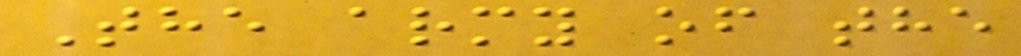The army of the
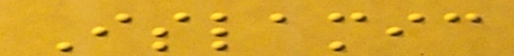Islamic
